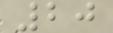20
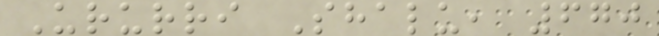Ururri Shalu, 670
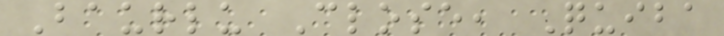Baurlu Close, Quiba
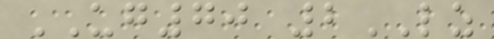UG70 2LZ
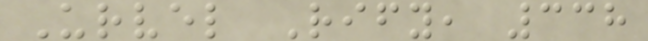Urvel Rify, 338
